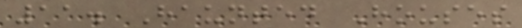11. Haunted Houses
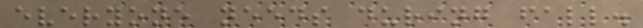everyone needs during fall.
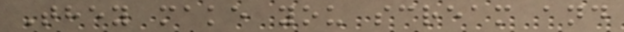They make you scream and
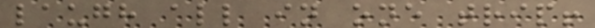laugh all in one trip!
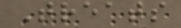Treats
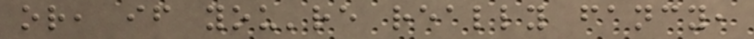or, if you're really fancy,
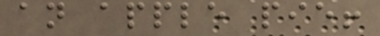an apple pie!
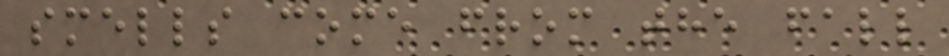smells come from the fall
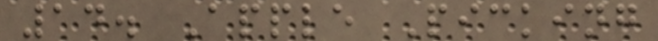14. Apple Picking
